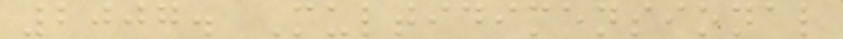2007. Multidimensional
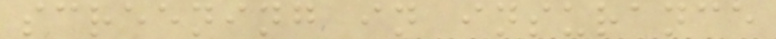screening in insurance
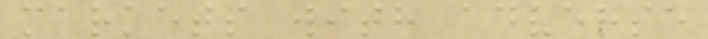markets with adverse
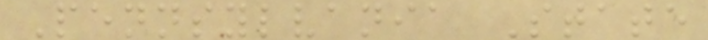Pennsylvania State
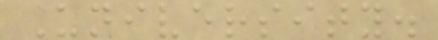University.
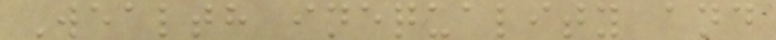Wealth inequality and
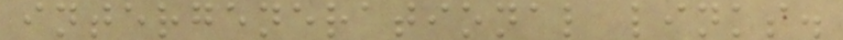intergenerational links.
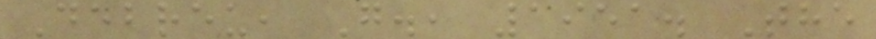Debreu, G., 1951. The
